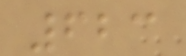623
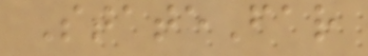StateFar
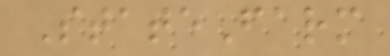StateFarm
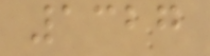1327
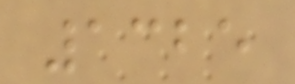1325
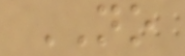NO
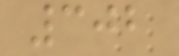302
